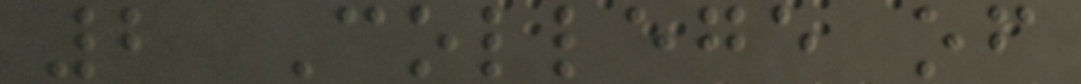2 College of
